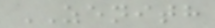ZENITH
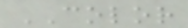COLOR
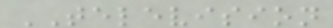TELEVISION
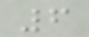6
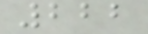222
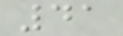41
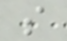s
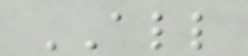ALL
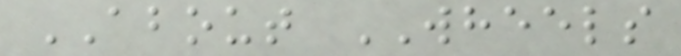ABOUT WHEELS
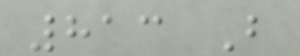813 B
